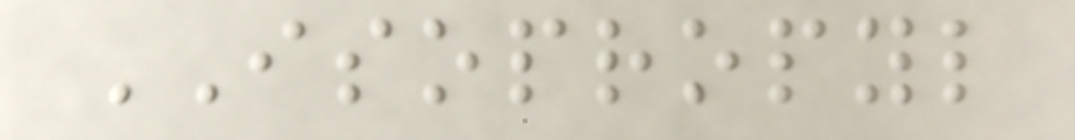ISOPROPYL
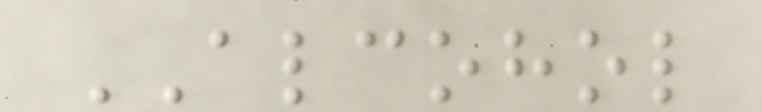ALCOHOL
